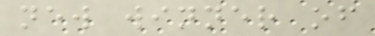new winner of
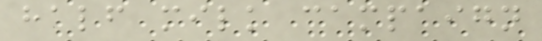half milk campaign
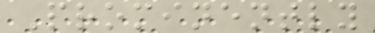Prominently
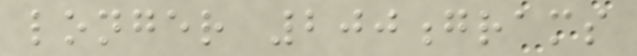longer 200grams
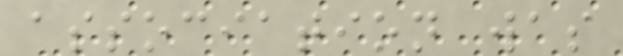association was
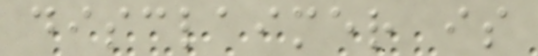disclaimer is
